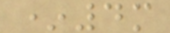*4m
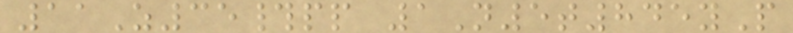11Z35#pp 1N5t845yP
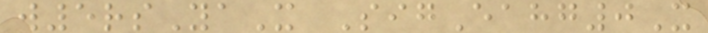w5rsYaX SigEahg0X
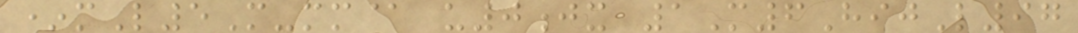*mL5M-mm@ u0jx 1M6HijL97
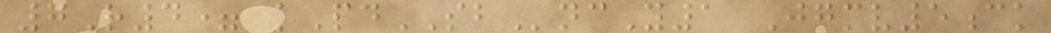7R4= kPdSBncY1 Jgmv5ck
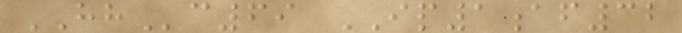HHc69 IP1af32
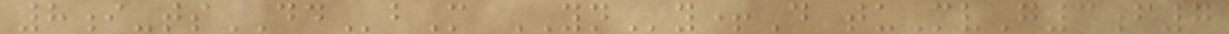8i-tsDDbM YNy+D tuMvG3f7
